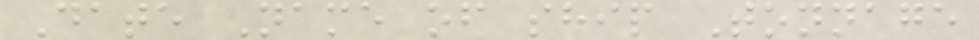Date Name of ship Tonnage
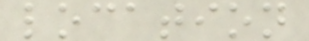location
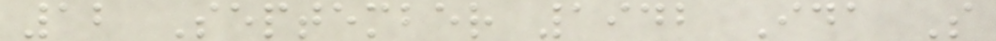12 September 1942 Ida S
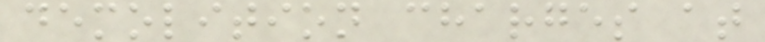demolition charges at
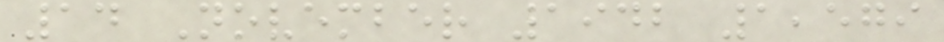14 November 1942 1,579
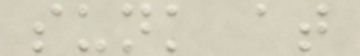sunk at
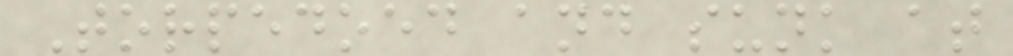Torpedoed and sunk at
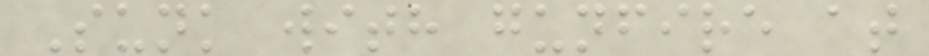Sunk with gunfire at
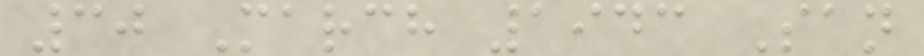30 March 1943 San
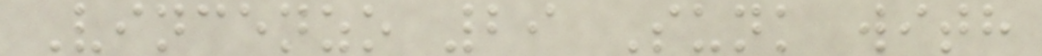Vincenzo 29 Sunk with
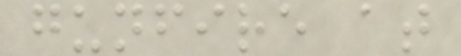gunfire at
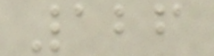126
